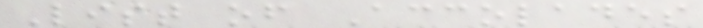List of Accolades
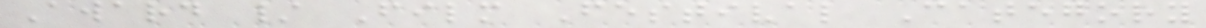Award / Film Festival Category
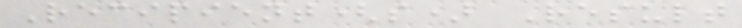Recipient(s) Result
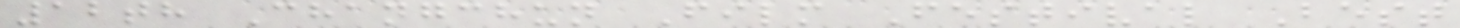12th Changchun Film Festival Best
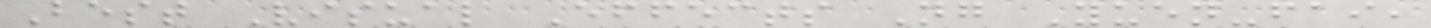Best Visual Effects Ng Yuen-fai,
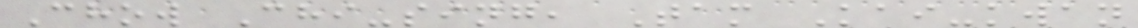Chow Chi-sing, Tam Kai-kwan
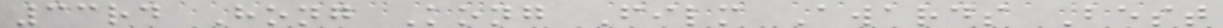33rd Hong Kong Film Awards Best
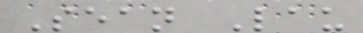Sean Lau
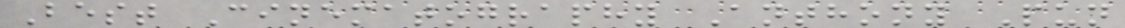Best Cinematography Anthony Pun
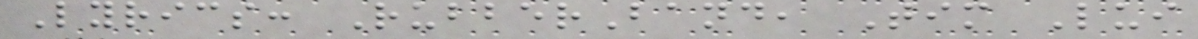Lyrics: RubberBand, Tim Lui
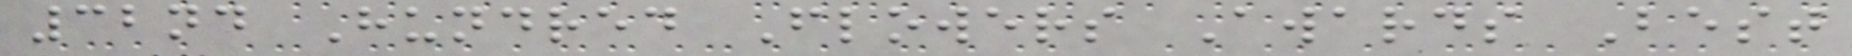32nd Hundred Flowers Awards Best
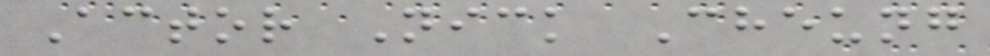Actor Nick Cheung
